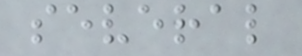several
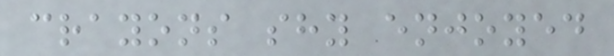crayons shy enjoyed
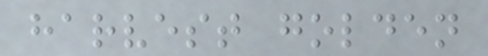harvest golden
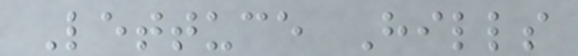Lettuce Hills
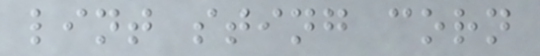lint sting corn
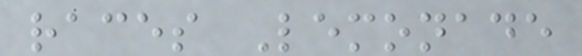races Lemonade
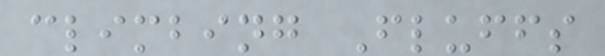climbing Fluffs
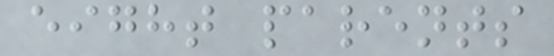eight parents
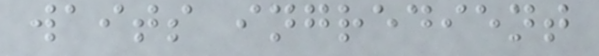waits ingredient
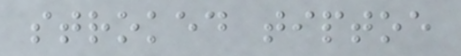stroked tiptoe
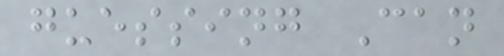guessing Can
